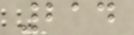214
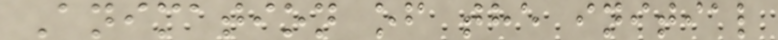Animation of the initial
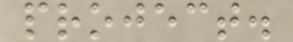project.
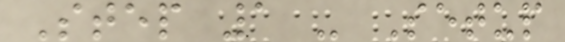Step 1 - Setup
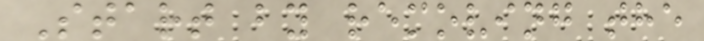Start by removing the
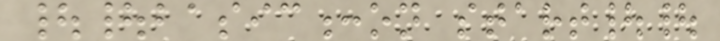||basic:on start||
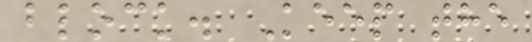block. Keep the
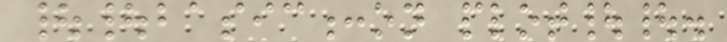||basic:on plot||.
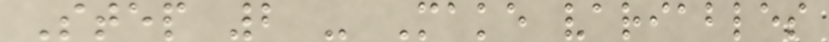Step 2 - Make variables
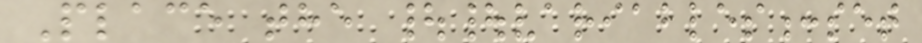Place the ||variables:set
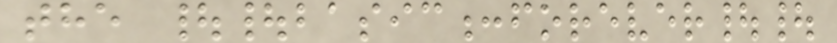the ||basic:forever||
